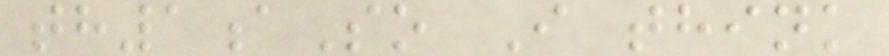th1aSo I think
